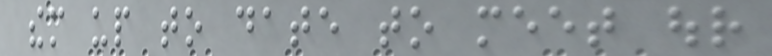them up to date to meet our
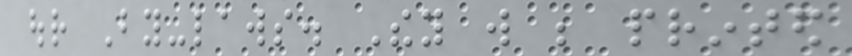our By-laws. They will be printed
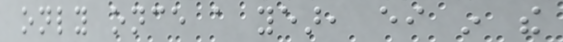only once a year, either in the
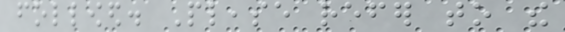followed. Please refer to the
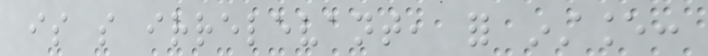is so irrelevant, for instance:
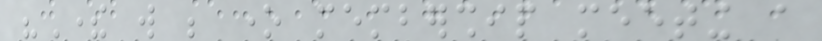"There will be one membership meeting a
